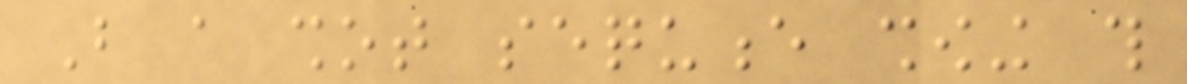But a shot sequence showing this
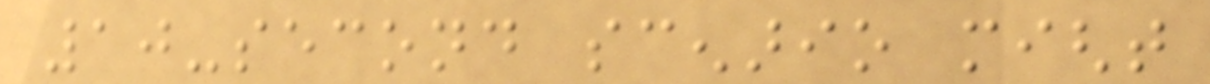10-second scenario might
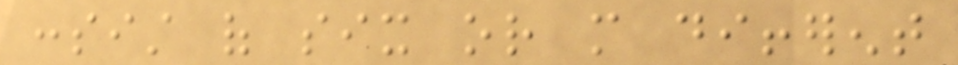consist of six or more different
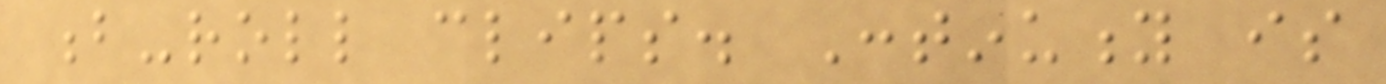b-roll clips. Continuity is
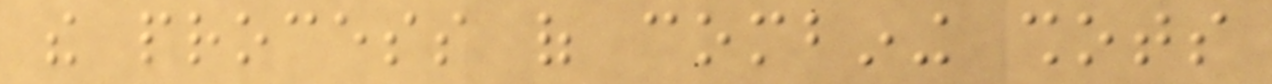the process of combining shots
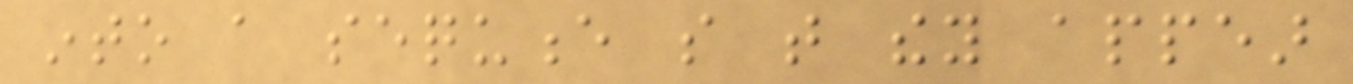into a sequence so that they appear
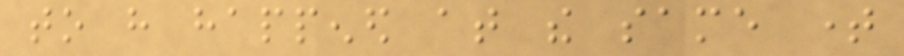to have happened at the same time
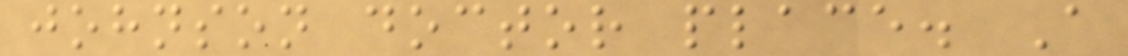johnson doctor place. A
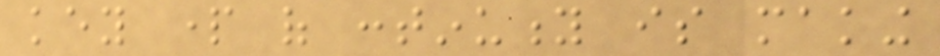key part of continuity is making
